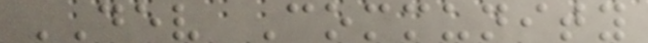DEV Community
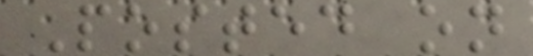Posted on
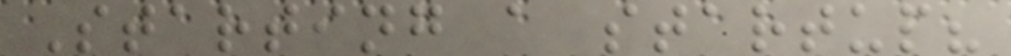Starting a startup?
